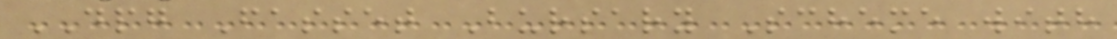DPG Fasset Bursary Scheme with
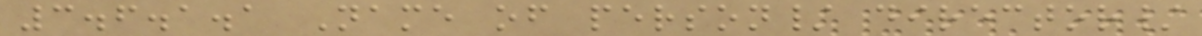3.6.1.1 Name of person/ director/
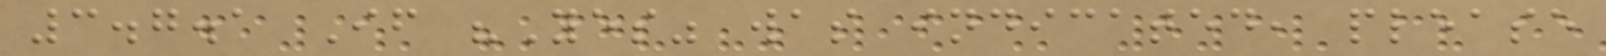3.7.1 If "Yes" was indicated, please
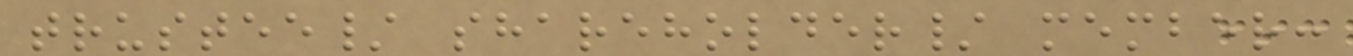trustee/ shareholder/ member:
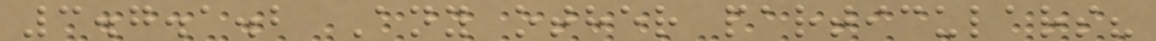3.7.1.2 Any other particulars?
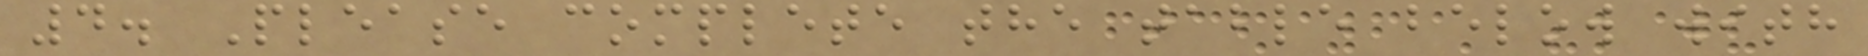4. Please complete the table below with
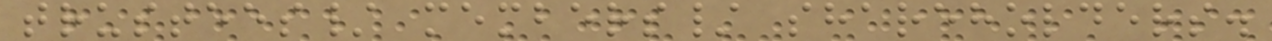trustees/ members/ shareholders.
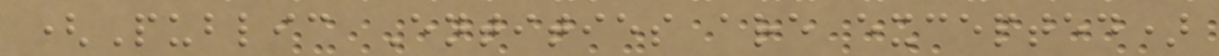(Public Entities are excepted)
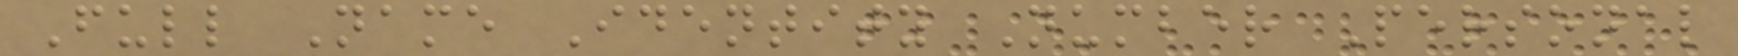Full Name Identity Number Personal
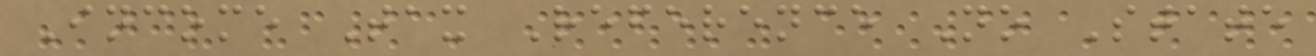Income Tax Reference No State
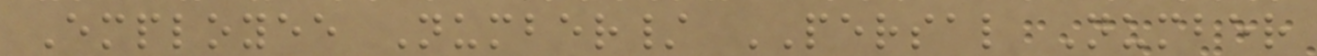Employee Number/ PERSAL Number
